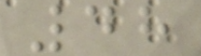48
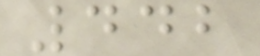442
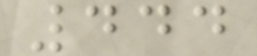444
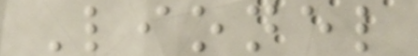Lionel
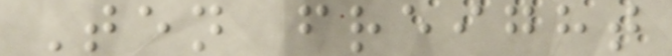Ten freight
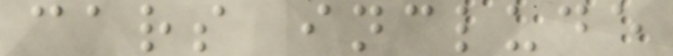cars include
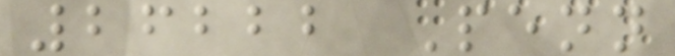26222 Penn
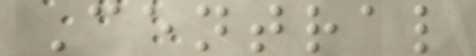Central
